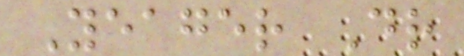Yeager Dr
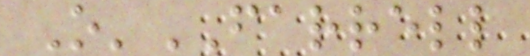O'FARRELL
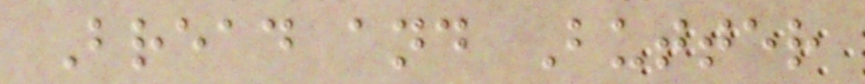Bread and Butter
